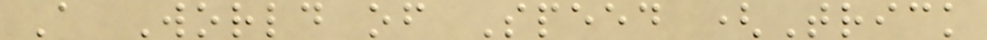A World of Speed (Trick
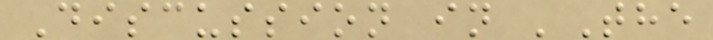Discussion in 'The
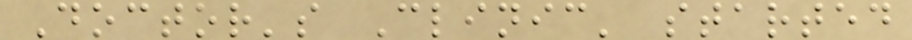Doctor's Clinic' started
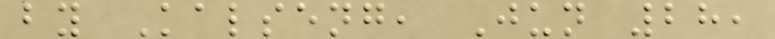by Kalseng, Jun 28,
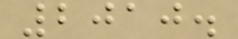2010.
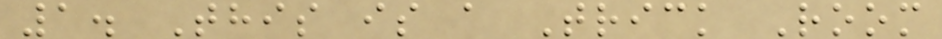1. This is a Trick Room
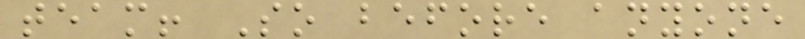team! So before anyone
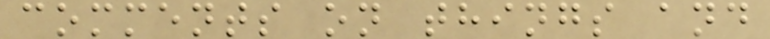comments on things and
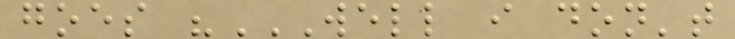goes "WELL I DON'T
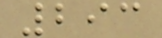293
